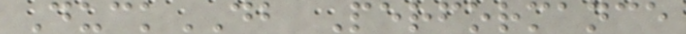DuckDB Performance
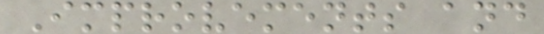Improvements and
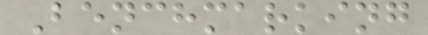Benchmarking
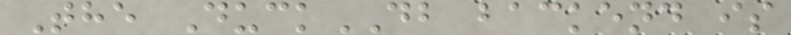The DuckDB backend is
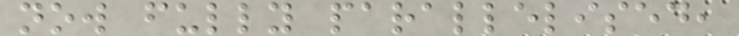now fully parallelised,
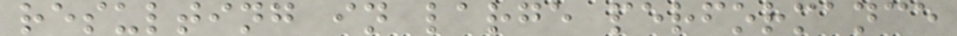resulting in large performance
